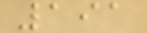191
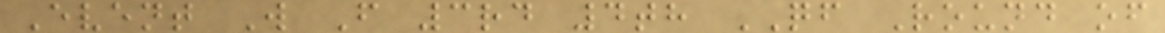Event W F 3rd 4th QF Round of
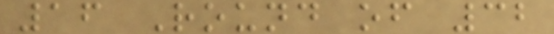16 Round of 32
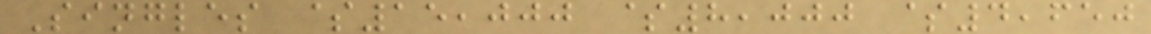Singles $15,000 $8,000 $4,650
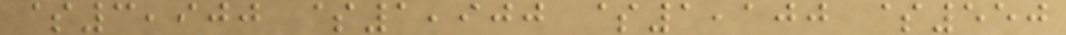$3,900 $1,900 $1,100 $550
